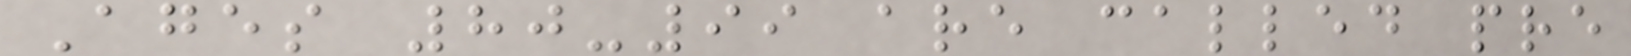Ages 80-99 are called pre
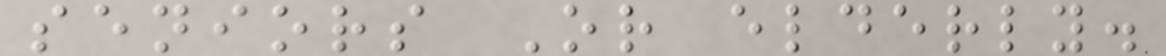seniors Or elderly.
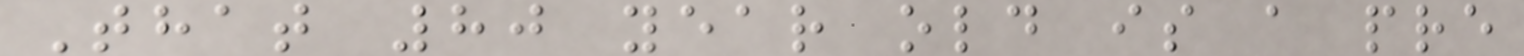That 80 year old is a pre
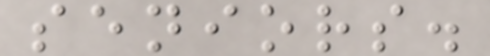seniors.
